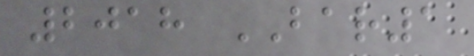2018 BAR1
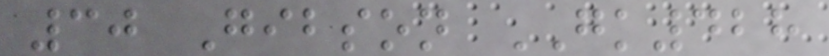30 Gibson GK428
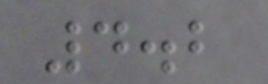4.2
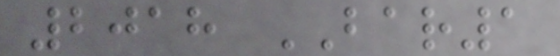2018 BAR1
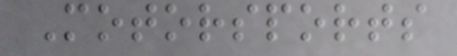Motorsports
